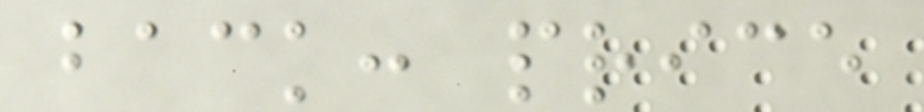back: price
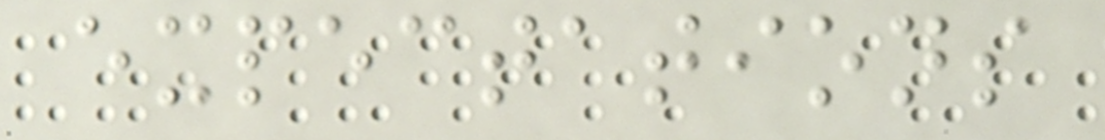expectations
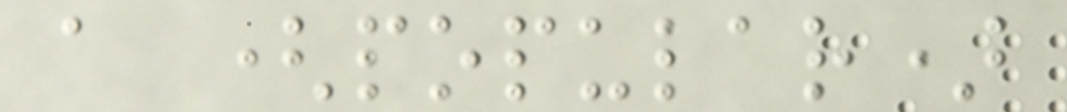a (popular)
